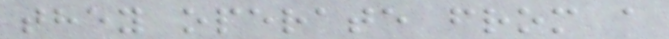they operate from a
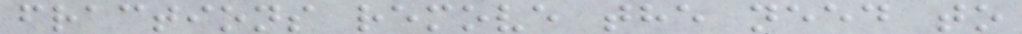fractions remove the need to
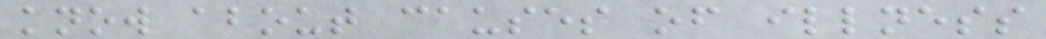know about causes of illness
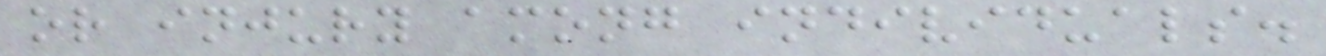or injury among individuals.
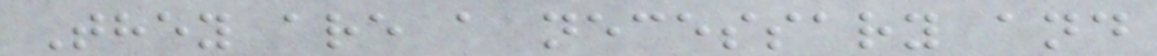They are a necessary and
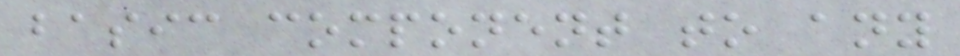basic component to any
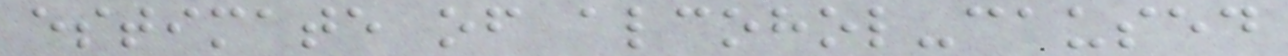estimate of alcohol-caused
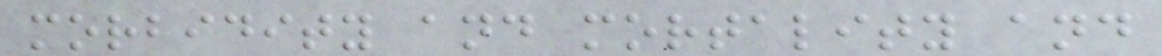morbidity and mortality and
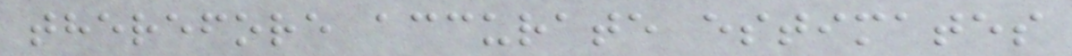therefore accurate estimates
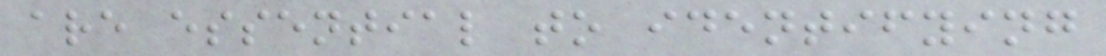are essential to identifying
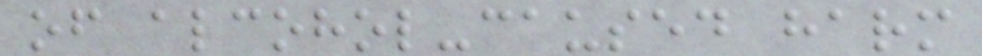of alcohol-caused harm
